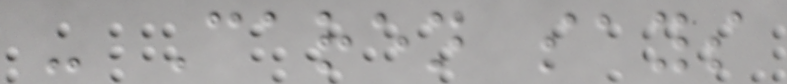- Caren says
